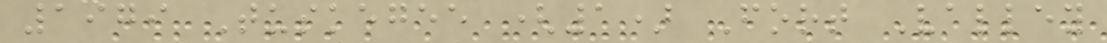1979 Tuskegee (1) Fort Valley
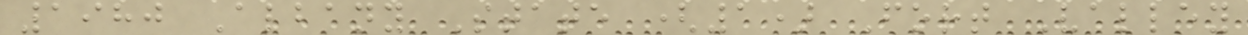1980 Albany State (1) Fort Valley
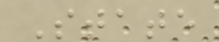State
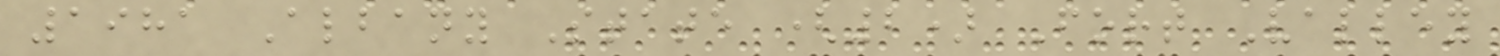1981 Albany State (2) Fort Valley
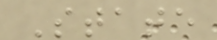State
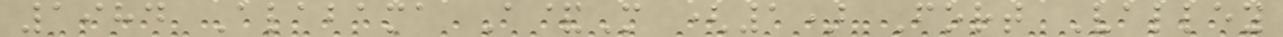1984 Alabama A&M (1) Fort Valley
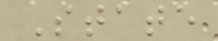State
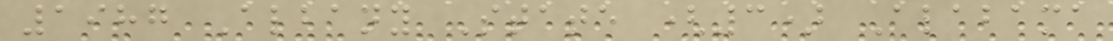1987 Albany State (3) Alabama
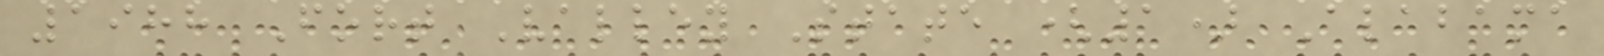1988 Fort Valley State (1) Alabama
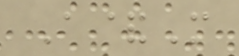A&M
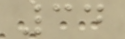34
